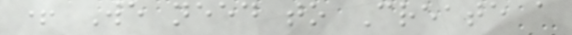+ We need to Create a
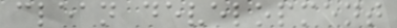clean development
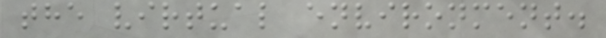the virtual environment.
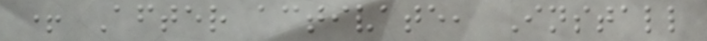+ After activate, Install
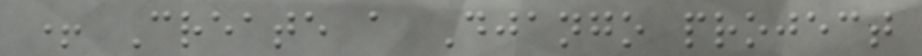+ Create a Django project
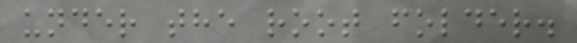under the root folder.
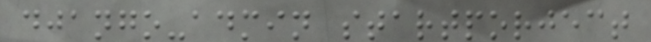django-admin startporject
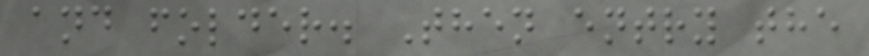and folder. Then entry the
